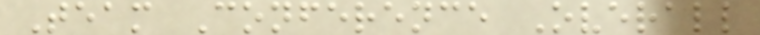Team Conference Overall
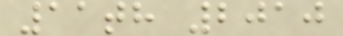11th 2010
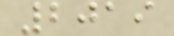2019
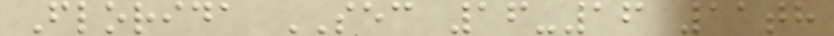Florida SEC 16-16 11th
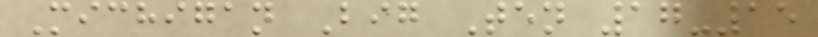Michigan Big Ten 17-15
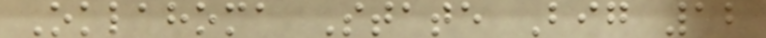Oklahoma State Big 12
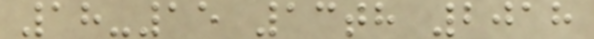18-15 13th 2018
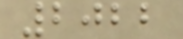2022
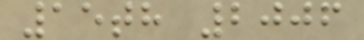15th 2006
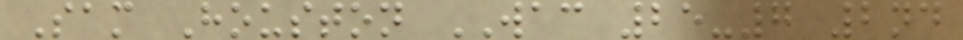Sam Houston WAC 25-7 2nd
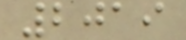2019
